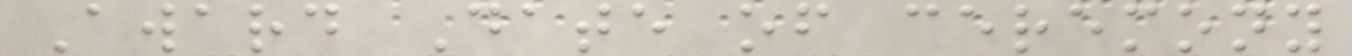Award Date of ceremony
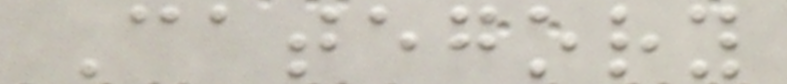Category
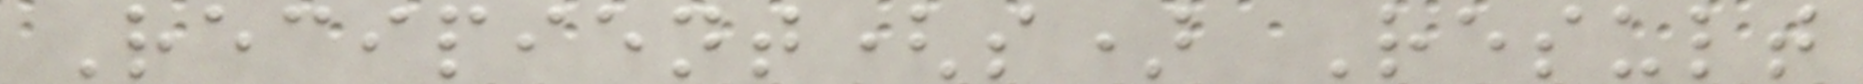Recipient(s) Result
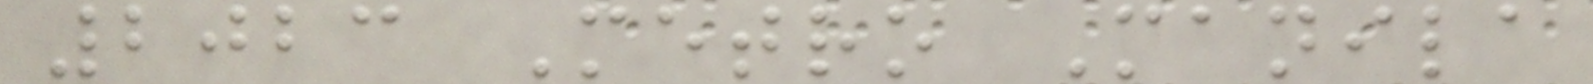2023 Metro Manila
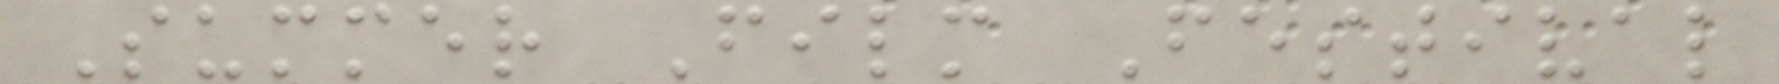Summer Film Festival
